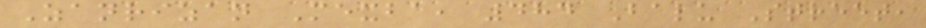Zanrizan Mexba, 484 Balu Street,
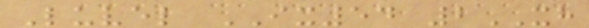Luvel IX54 2XH
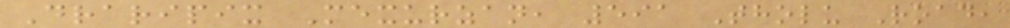Draripix Mexurzan, 591 Tholu Road,
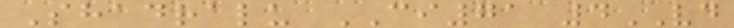Shadralu CI71 4VD
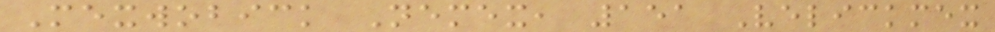Mexwobick Nemex, 151 Velickmex
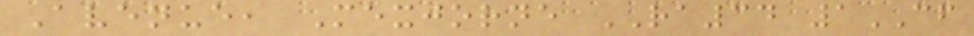Avenue, Mexjorne RA34 1CF
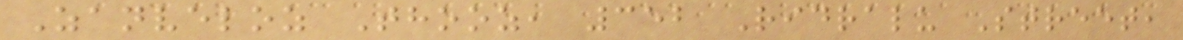Zanveloz Thooz, 352 Ridralu Street,
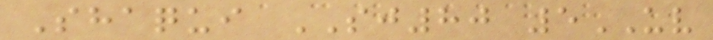Shaqui SJ80 5UV
